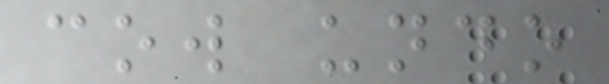cow undo
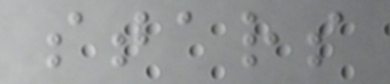stars
